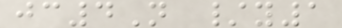jc4N /y1
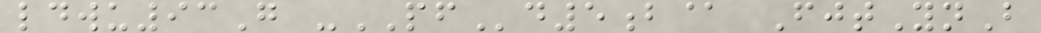ldwu93G -PFd5b@ FjtYnB
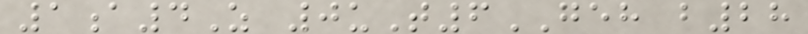1a4Z 0uT6GEH b28
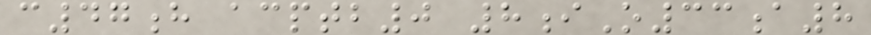c47h acptb0 8iO33a8
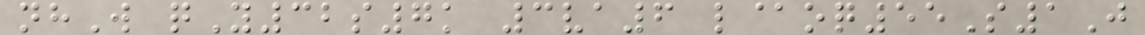nhW qY32s7k 3va6 l@oq55S1J
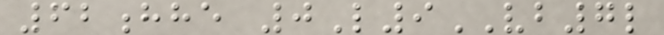62hhe 0L9VB7l
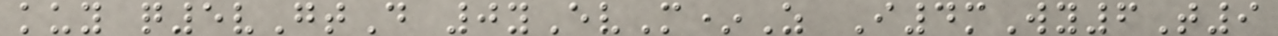kuy q5vGtD 0yEvM*Z I4mWy6T9
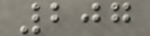207
